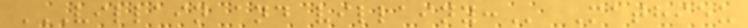VILLAIN AND VILLAINY: Mathieu
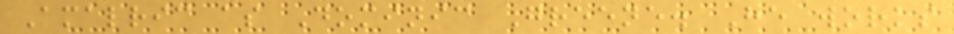Amalric as Dominic Greene. He works
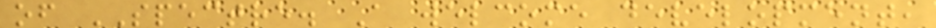of SPECTRE. A welcome development,
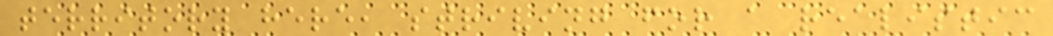territory here, striving for a realistic
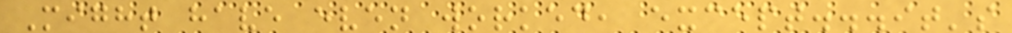Might have even worked, except...it's
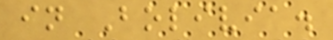in Bolivia.
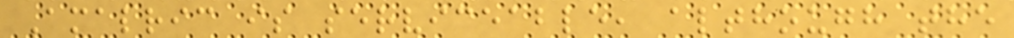Amalric is serviceable, although the
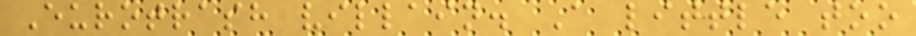Eurotrash villain. A little too
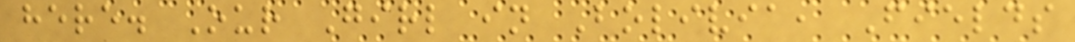here. Our Girl in Bolivia, Fields
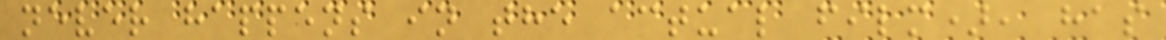never happens in the actual film), has
